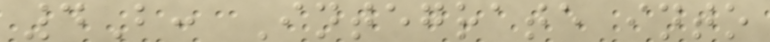4B: Integrate into
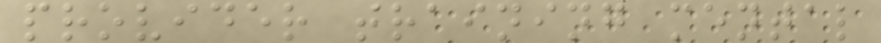provider training mental
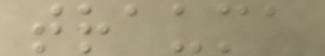trauma
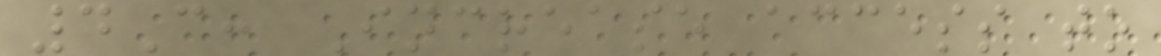4C: Increase access to
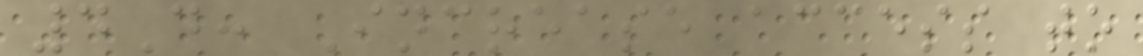4D: Increase access to
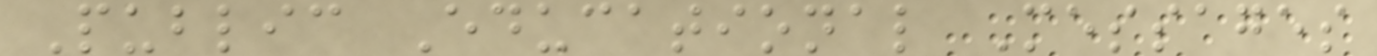Public Educational Messages
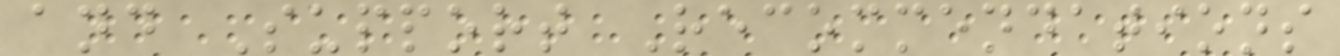and Support Recommendations
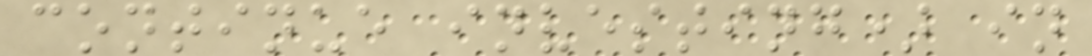continue investing) in
